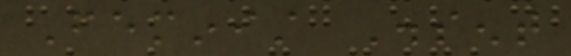Feminist Dissent
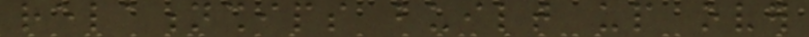relationships built up over
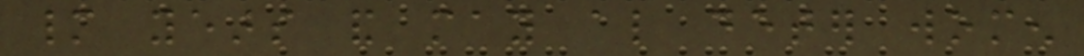many years and may also deter women
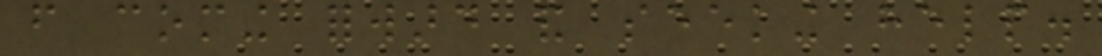from coming forward and seeking help.
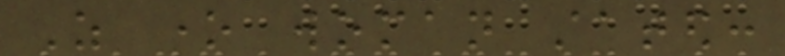As one woman stated:
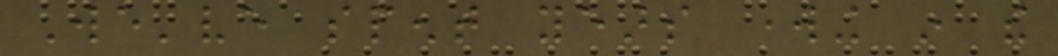We've spent years working in the
